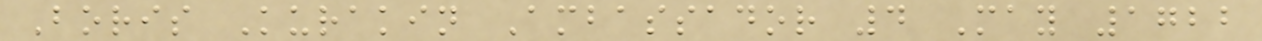Boris Kurakin Ambassador 4 May 1722
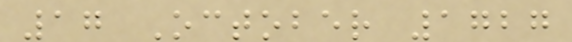17 October 1727
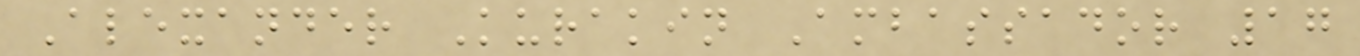Alexander Kurakin Ambassador 17
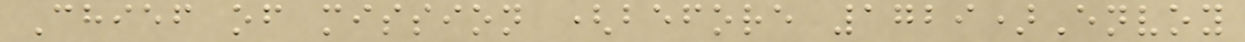Chief of mission (before 1729)Envoy
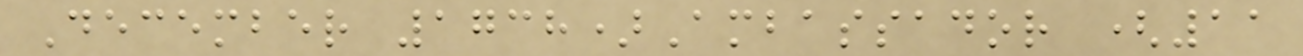December 1738)Ambassador (11
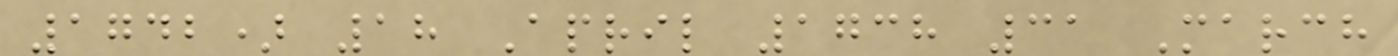1742) 18 April 1738 31 March
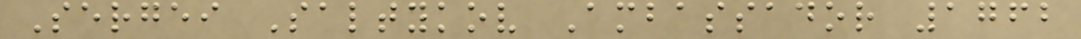Sergei Saltykov Ambassador 1762
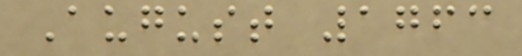August 1763
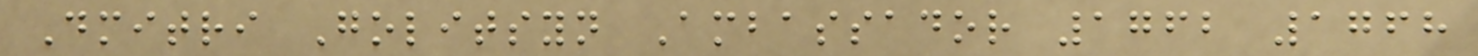Dmitri Golitsyn Ambassador 1762 1768
